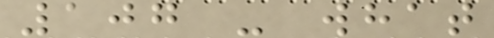107 - what
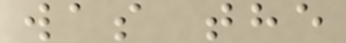was the
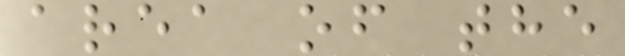area of the
